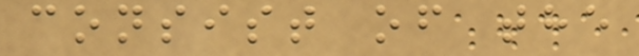consist of the
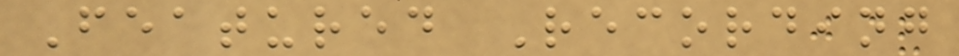Featured Recording
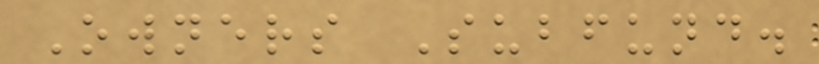Owners Subfund.
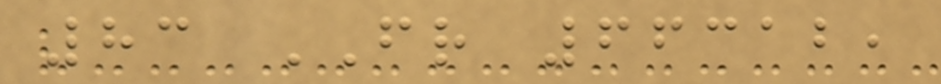83 FR 66312,
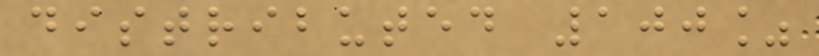distributed 100%
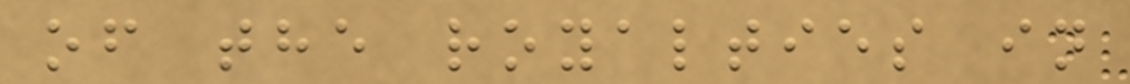of the royalties in
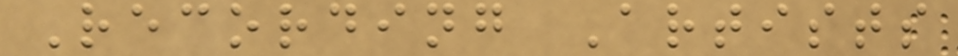Recording Artists
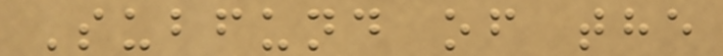Subfund of the
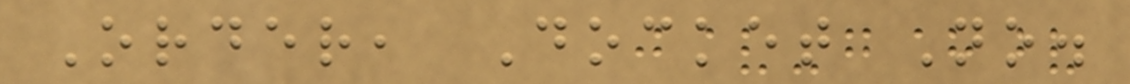Order, Docket No.
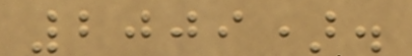2009).
